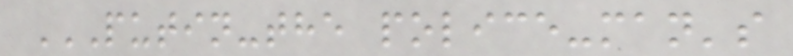PUTIN-THE POLICE-MAN'S
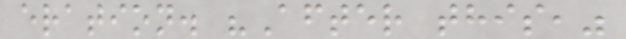eration. "After this,"
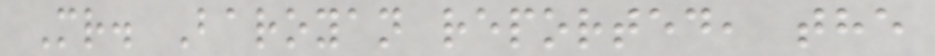Mr. Baroyan reported, the
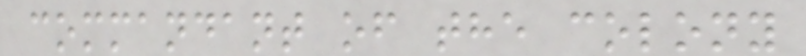commandant of the colony
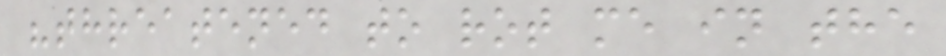"threatened to rot me in the
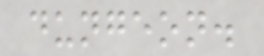dungeon.
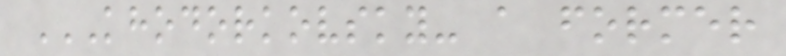KHODORKOVSKY- A FORMER
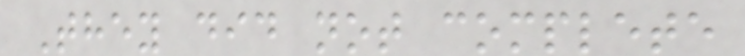They did not complete
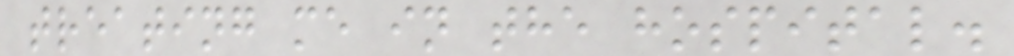treating me in the hospital.
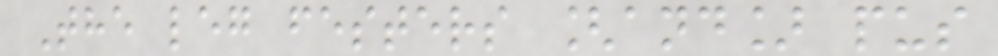The leg festers [and] pus
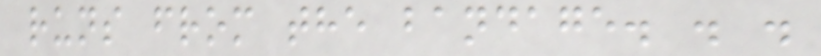runs from the bandage. . .
